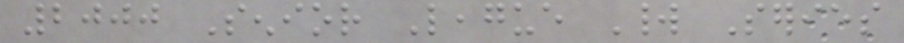2000 Senior League World Series
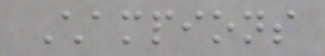Champions
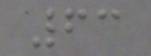63
